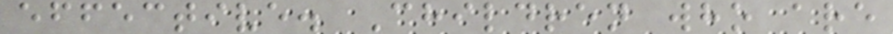effective. Children who are
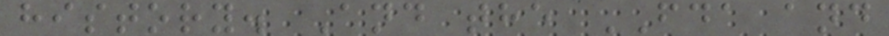history. And the FDA and
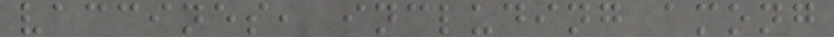vaccines, including among
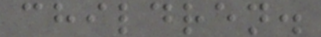children.
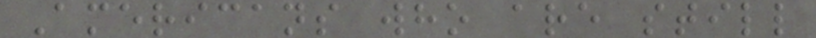Americans who are still
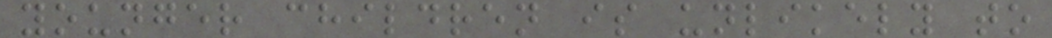younger children is unlikely to
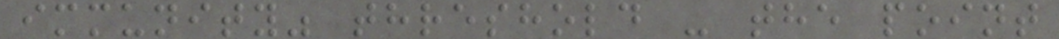immunity" threshold - the point
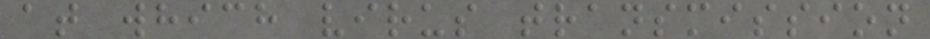at which virus transmission
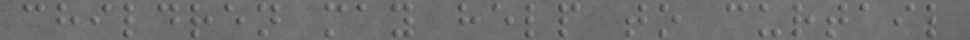children may help to curtail
